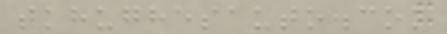tkhughesauto.com
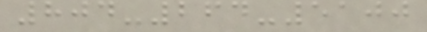804-264-5100
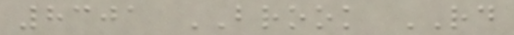8301 BROOK RD
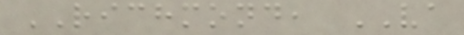RICHMOND, VA
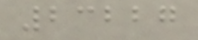23227
